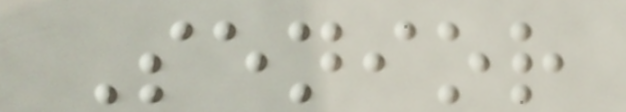Senior
